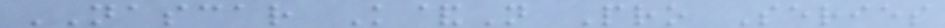NASCAR K&N Pro Series
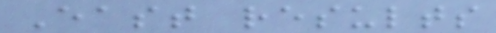East results
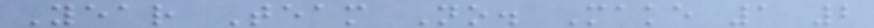Year Team No. Make 1 2
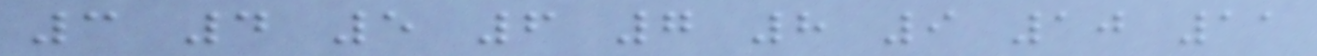3 4 5 6 7 8 9 10 11
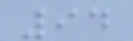94
